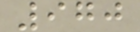970
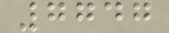7747
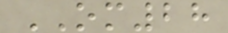OM28
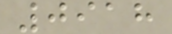0918
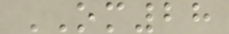OM28
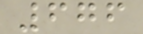676
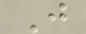J
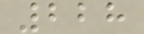228
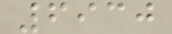6930
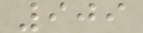909
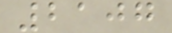2107
